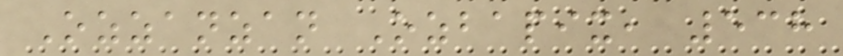Ozzanzan Ozbapix, 538
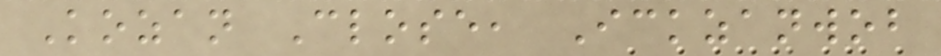Kozan Close, Ickzanwob
